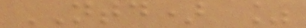NTD) %
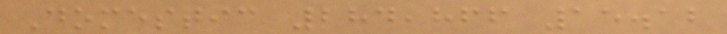Domestic 284,866 15.12
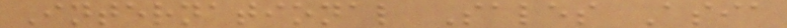International Sales Asia
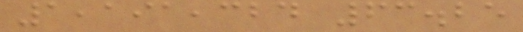1,191,324 63.25
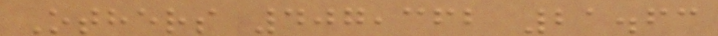Others 407,362 21.63
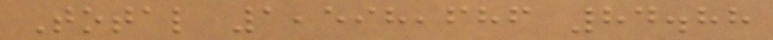Total 1,598,686 84.88
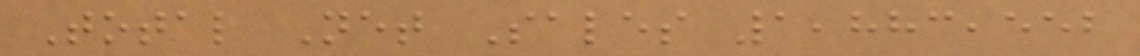Total Net Sales 1,883,552
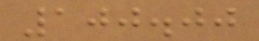100.00
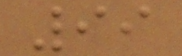99
